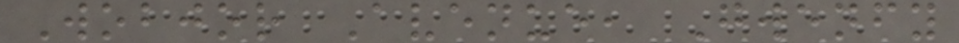Wobjor Avenue, Gwenfy
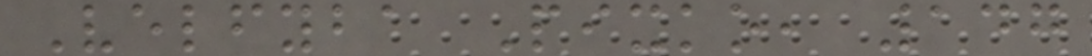Velfyba Pixko, 147
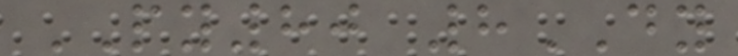PY80 8DY
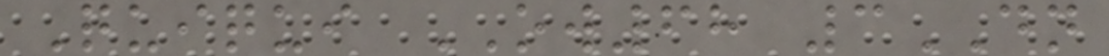Quiqui OW68 3DN
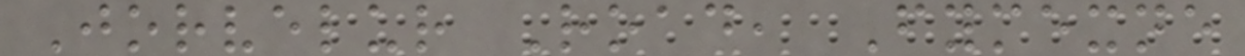Jorvelur Road, Fymexne
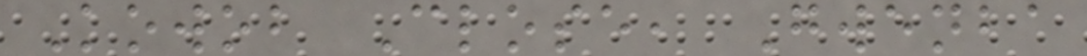Kowob Close, Gwenba
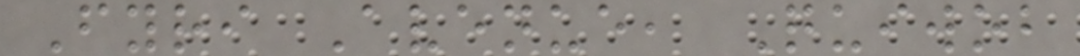Fyri Avenue, Quiwob
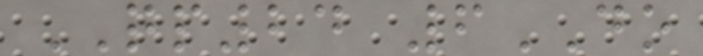QP24 6DO
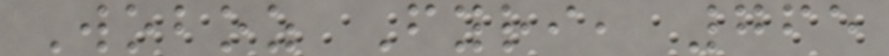Woboz Fyri, 765
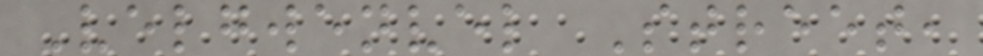Velgwenvel Street,
